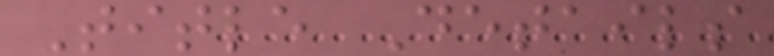Title Details
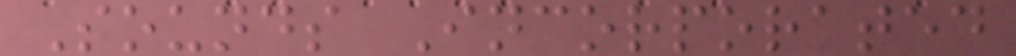Sounds Incorporated
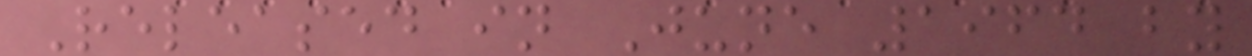Released in June 1964 by
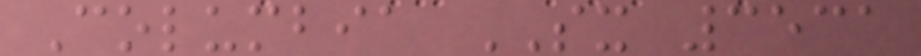Columbia SX 3531
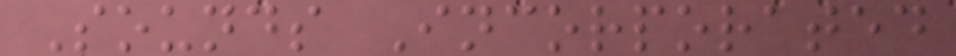Sounds Incorporated
